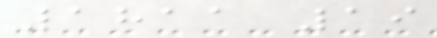1811 19
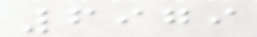6979
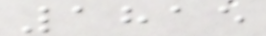1815
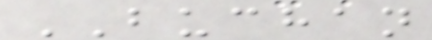BUCHAN
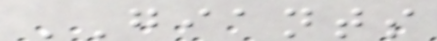GIANTS
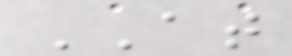AT
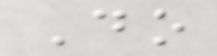Do
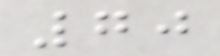70
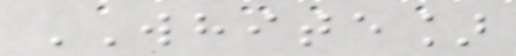WHITE]
